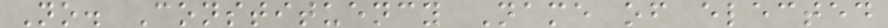No. Constituency Name of elected
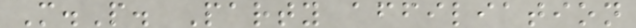M.P. Party affiliation
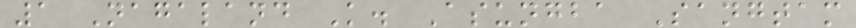1 Nagaland K. Asungba Sangtam
